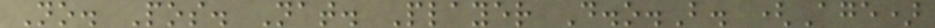No. Pos. Nat. Player D.o.B. (Age)
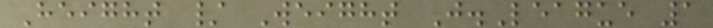Height / Weight J.League 1
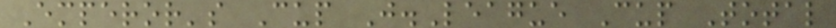Emperor's Cup J.League Cup Total
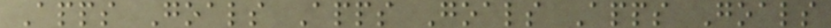Apps Goals Apps Goals Apps Goals
